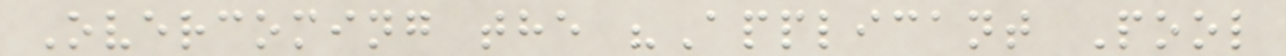Overcoming the "Applicant Pool
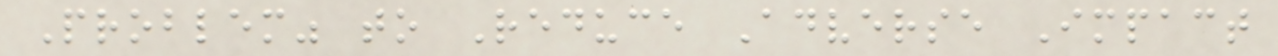Problem" to Reduce Adverse Impact
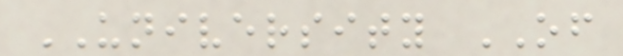UNIVERSITY OF
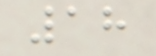18
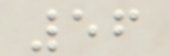56
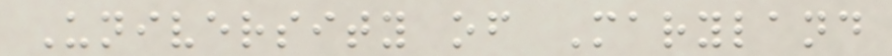University of Maryland
